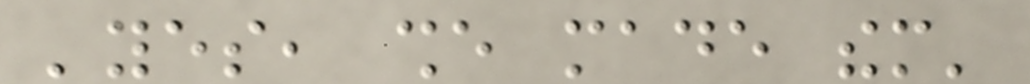'yes, she made them'
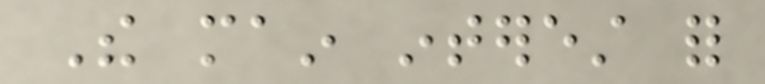The main interest for
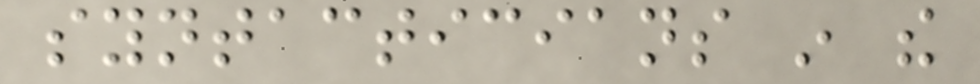syntacticians in the
